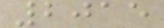2015
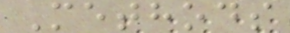Methods
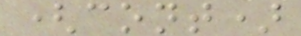(cont)
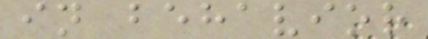in behavior
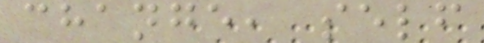change, self
